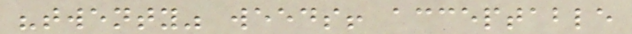"twenty" weeds! acceptable
